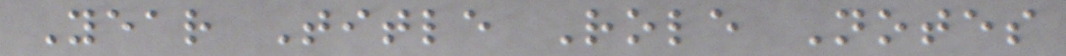Year Title Role Notes
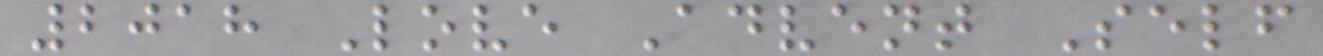2018 Love Advent Self
